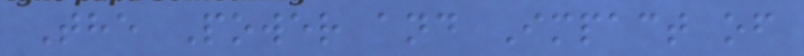The Power and Impact of
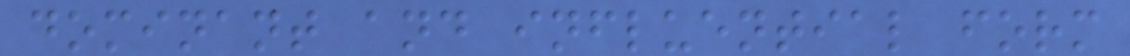dominant and influential form
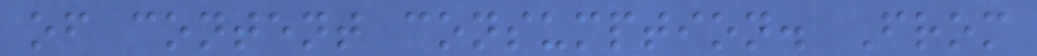of content consumption. From
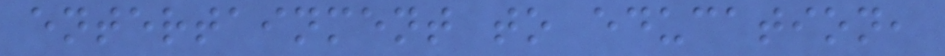entertainment to education,
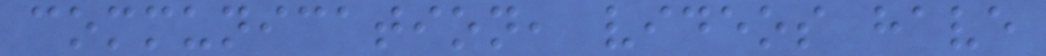communication, videos have
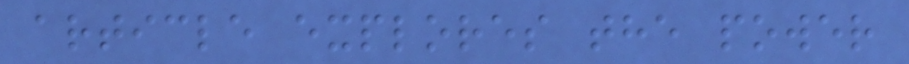article explores the power
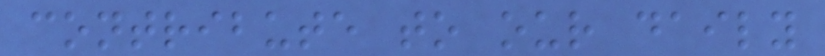contribute to our daily
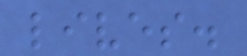lives.
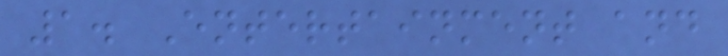1. Entertainment and
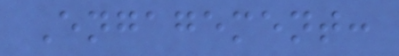Engagement:
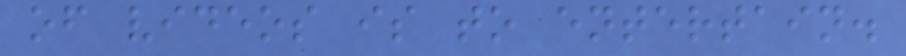of videos is to entertain.
